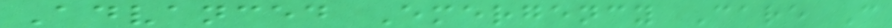Advanced Emergency Care C
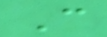C
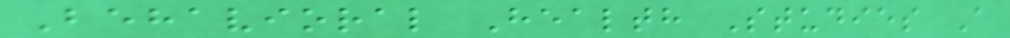Behavioral Health Studies A
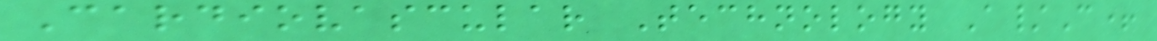Cardiovascular Technology A/C+
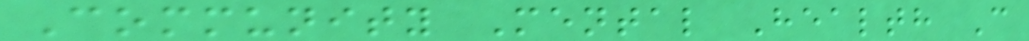Community Mental Health C
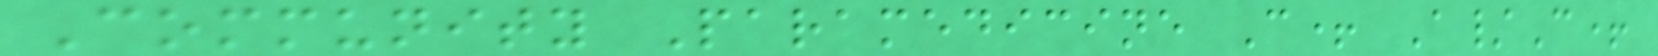Community Paramedicine C+ A/C+
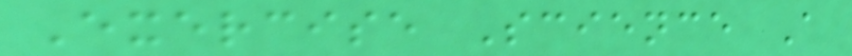Exercise Science A
